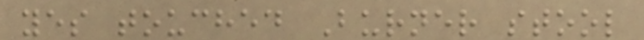yes touched Burner stool
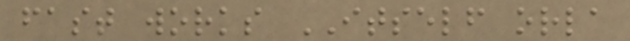fast works ITSELF orla
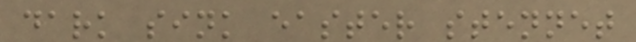dark sink easter stennet
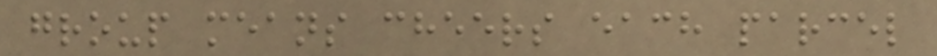group means cheers each parcel
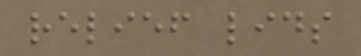relief lids
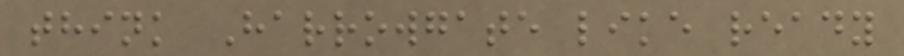think Harrowgate like ready
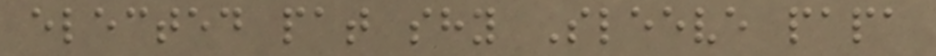elected pat shy Sleeve papa
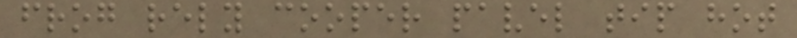frog rely cooper pavel tip hot
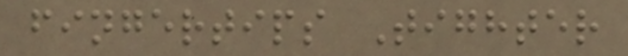fingertips Tighter
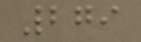279
